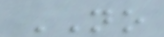NO
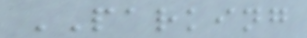PARKING
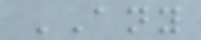ANY
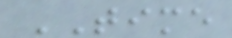TIME
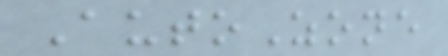AutoZone
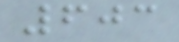603
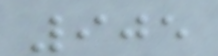905
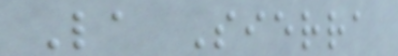La Sierra
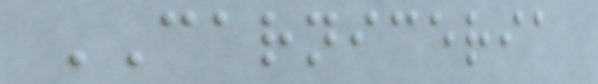CARNICERIA
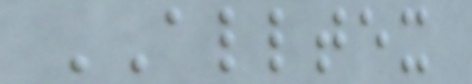ALLTEX
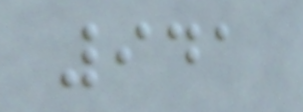941
